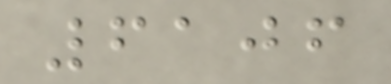6106
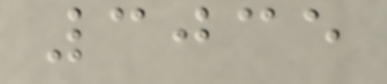3035
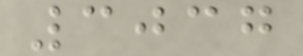3037
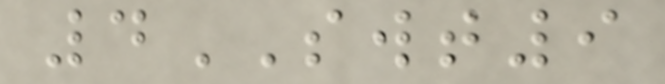4SWT9
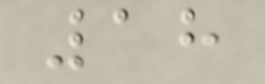18
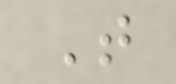T
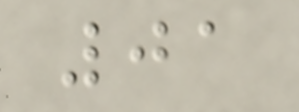01
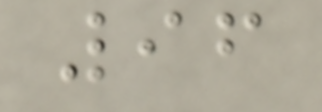96
